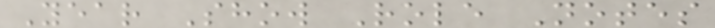Year Show Role Notes
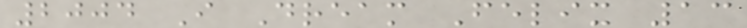2004 I Dream Felix 13
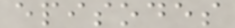episodes
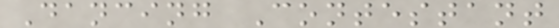Dancing Contestant
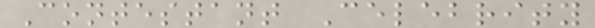Contestant Celebrity
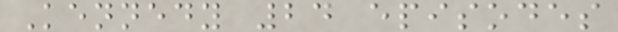Kennedy 24 episodes
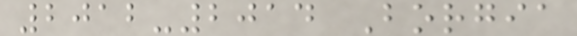2012-2014 Borgia
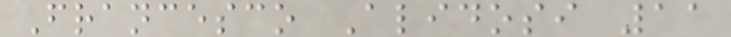Francesco Alidosi 11
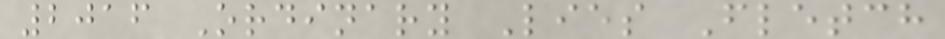2016 Ordinary Lies Fletch
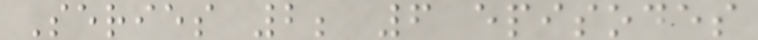Series 2; 6 episodes
